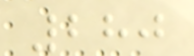280
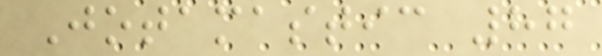Jotamastic 87
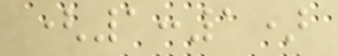(1:1)
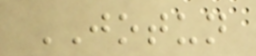JOTUN
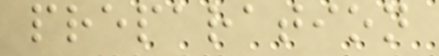preparation
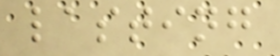lasting
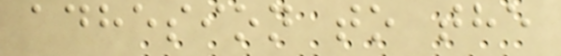adhesion to the
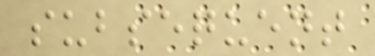subsequent
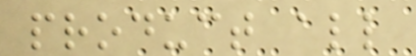product all
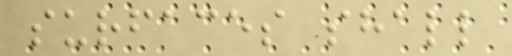surfaces shall
